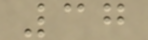37
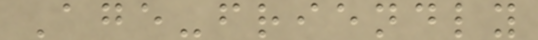Age-friendly
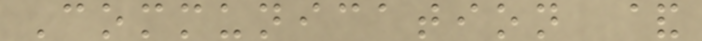Communication &
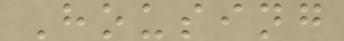Housing
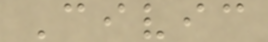Civic
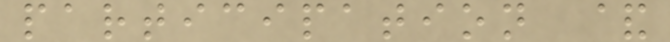participation &
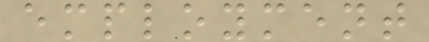employment
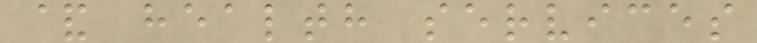& health services
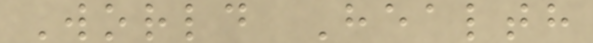World Health
